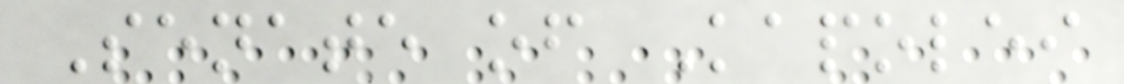Senate of Kapolei
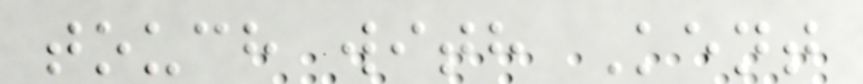touch with Kent
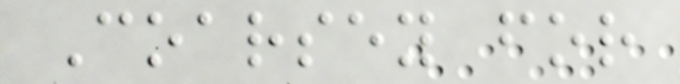Coarsey for
